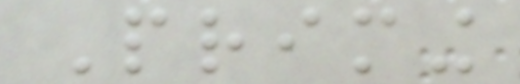Priming
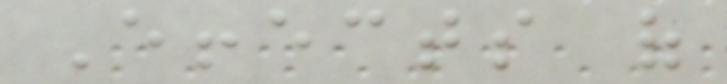Effects of
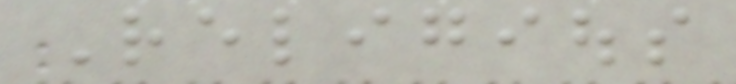Religious
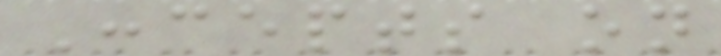Concepts on
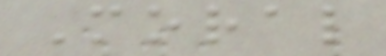Moral
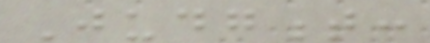Judgment:
